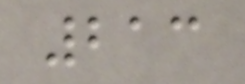213
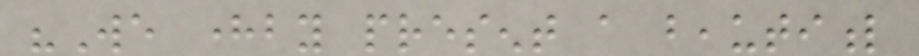"We hereby present a beautiful
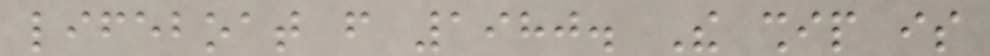lifeboat from 1980. The ship is
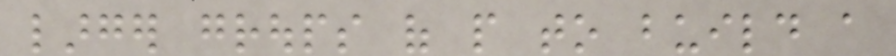larger groups of people to build a
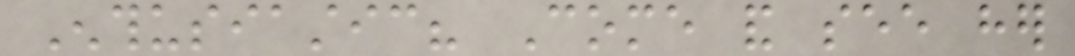Enthusiastic? Come and see her
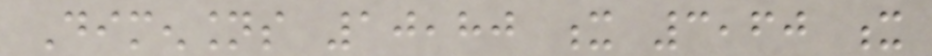Dimensions 10,80 x 3,60 x
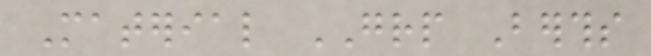Material GRP Berths
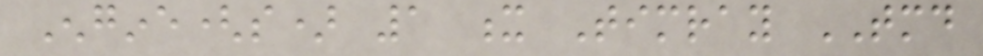Engine(s) 1 x Timray TMD
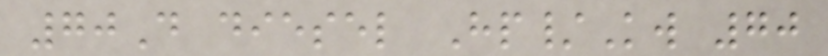70D diesel Hp/Kw 70
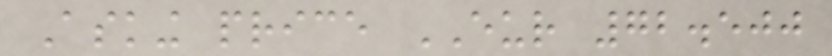Asking price EUR 72.500
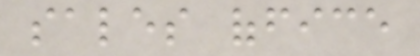sales office
